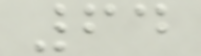64
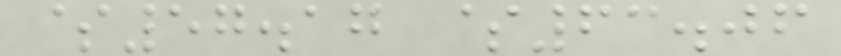$57.17 $63.06
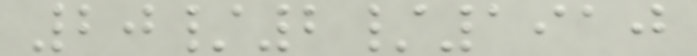20/2/1910
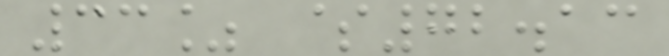33% $72.13
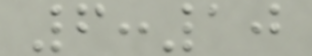6:10
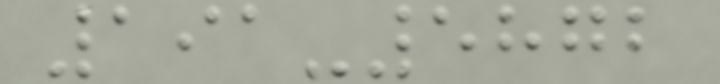191-5872
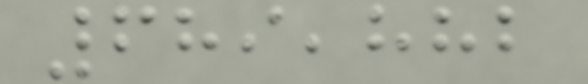689,882
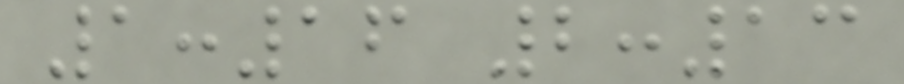1:16 2:13
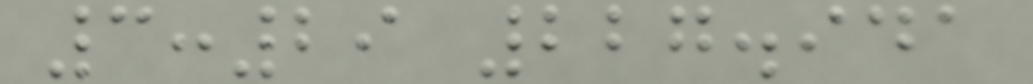3:29 227.941
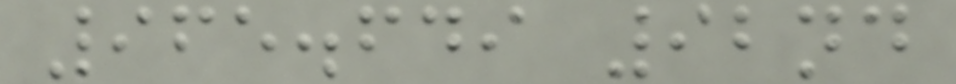965.649 92nd
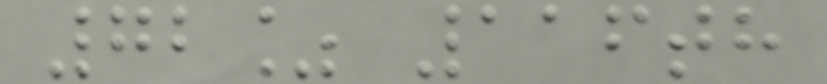72% 116th
